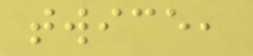twice,
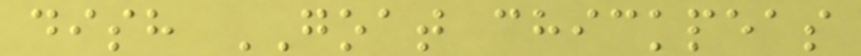dish GOAT chickpeas
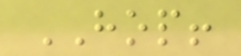HOP!
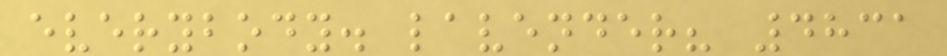everybody. lavender? 4831
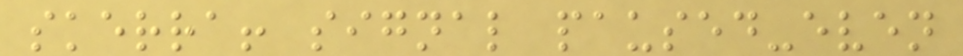skerra! signal paused-even
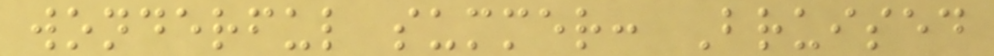wonderful summer: Bruised
